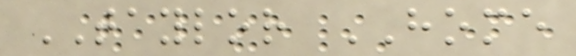TAYLOR HOME
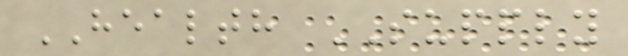HEALTH SUPPLY
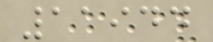11944
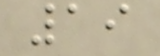19
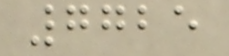7725
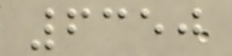6350
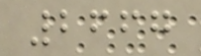2667
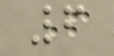6
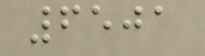6501
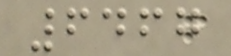6467
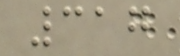317
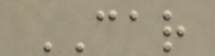CAR
